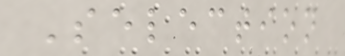Selection
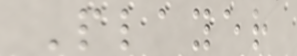Player
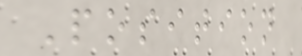Position
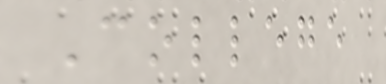College
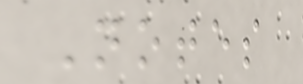Notes
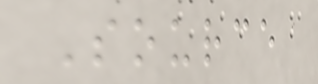Source
